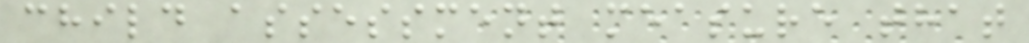child assessment measure that
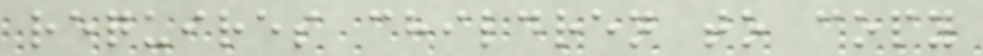requires children to copy
